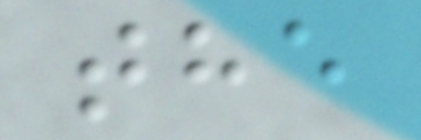the
